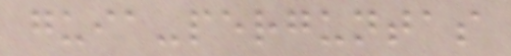guia-perguntas
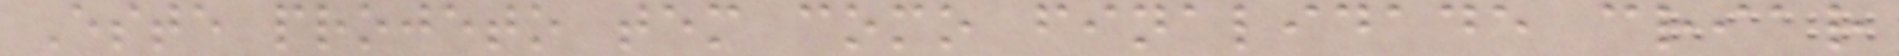Este projeto tem como finalidade criar
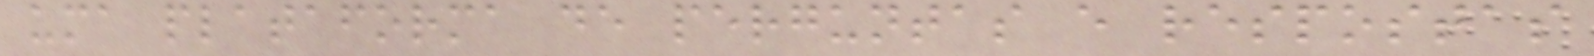uma plataforma de perguntas e respostas
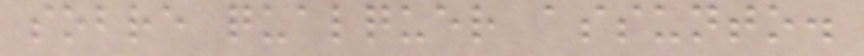sobre qualquer assunto.
